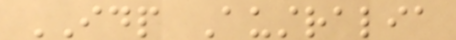IDP Australia
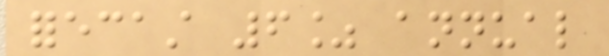forecast 6% annual
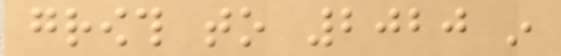growth to 2020 in
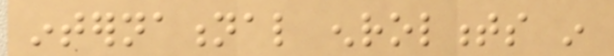international enrolments in
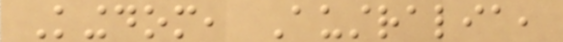Kingdom, Australia,
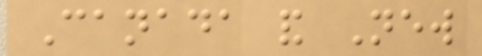Canada and New
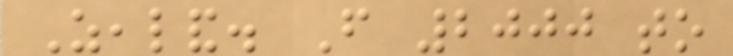Zealand. From 2000 to
